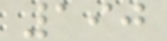190
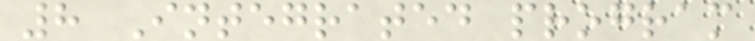8 Integrated program
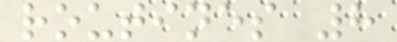routines 8
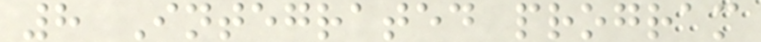8 Integrated program
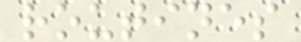routines
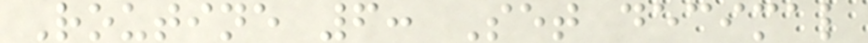Routine 6: Set decimal
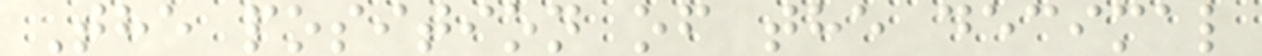The position of the decimal
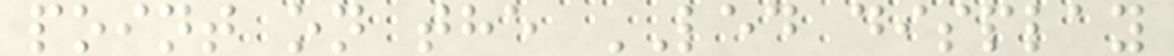point on the LED display
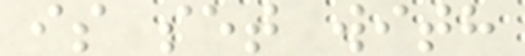is set with
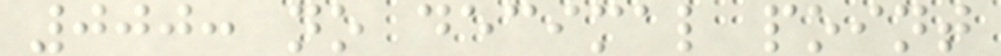000: no decimal point
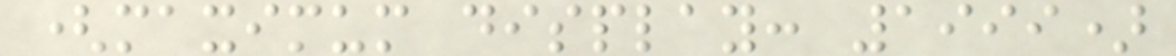(maximum display: 1999)
